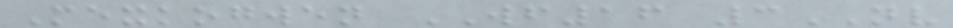Mexkogwen WF16 3NV
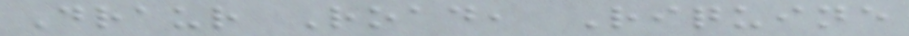Draur Road, Riquine
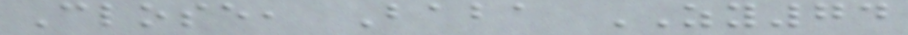Close, Baba ZY74
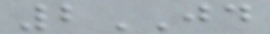2JD
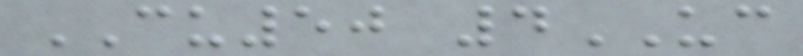CU50 4UC
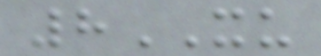8XU
